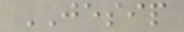JESIP
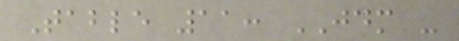Table 11: JDM -
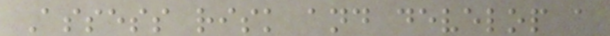Assess risk and develop a
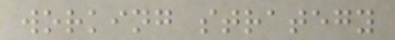working strategy
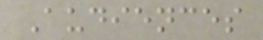Audiences
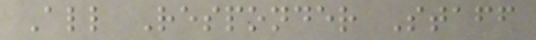All Responder Staff
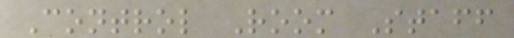Control Room Staff
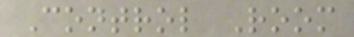Control Room
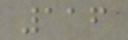116
